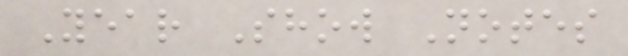Year Show Notes
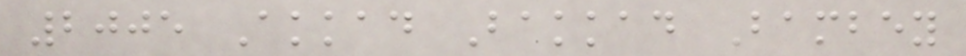2005 Akkad Bakkad Bambey
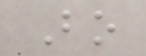Bo
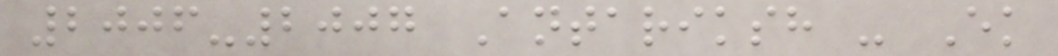2006-2007 Antariksh - Ek
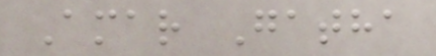Amar Gatha
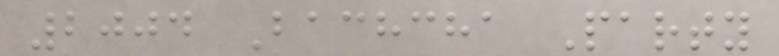2004 Bachcha Party
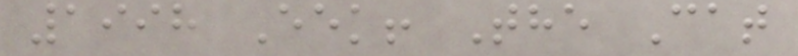1998 Eek! The Cat
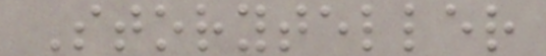Storyteller
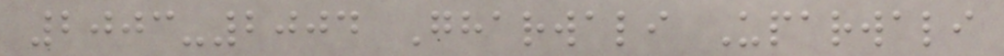2003-2004 Gharwali Uparwali
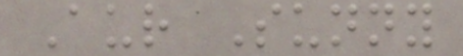Aur Sunny
